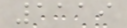1119
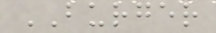BURGER
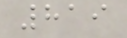819
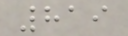819
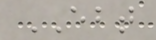EBT
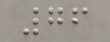76
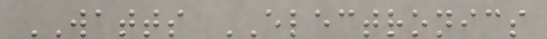WATTS ELECTRONICS
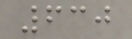630
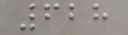628
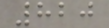820
